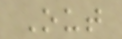Out
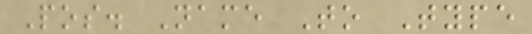Pos. Name To Type
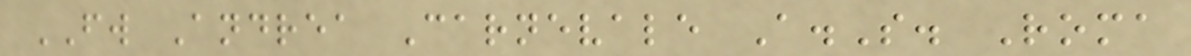FW Andrea Carnevale A.S. Roma
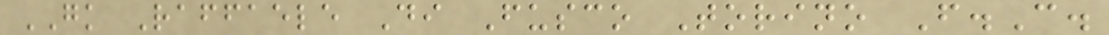GK Raffaele Di Fusco Torino F.C.
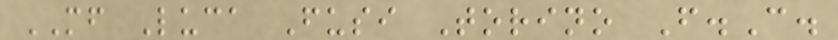MF Luca Fusi Torino F.C.
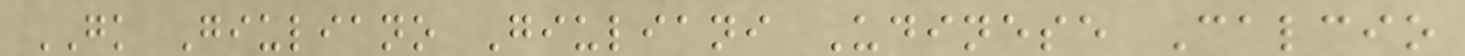GK Giuliano Giuliani Udinese Calcio
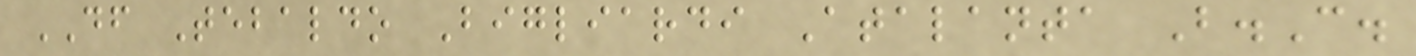DF Tebaldo Bigliardi Atalanta B.C.
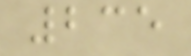235
